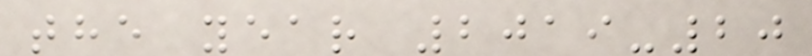the year 2019-20
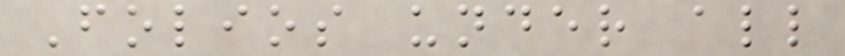Folios under all
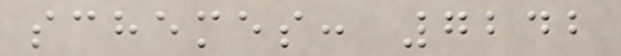schemes: 7242
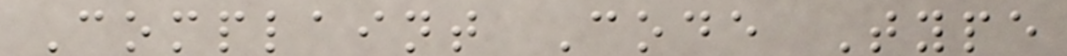Complaint Code Type
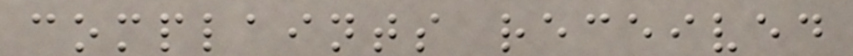complaints received
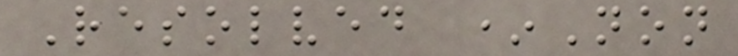Resolved *Non
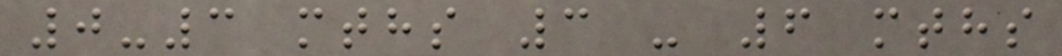0-3 mths 3 - 6 mths
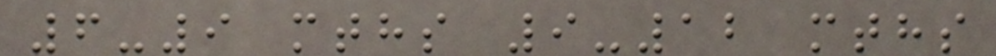6-9 mths 9-12 mths
